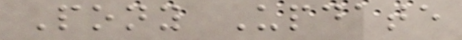Pony Update
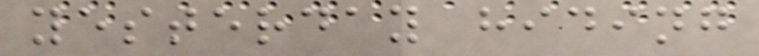yesterday hiding
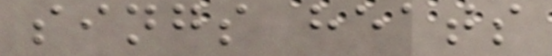sings heats
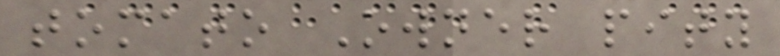tomato Owner pity
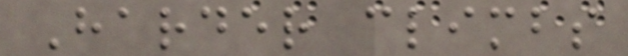Harder climbs
